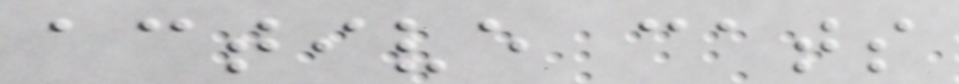active cats
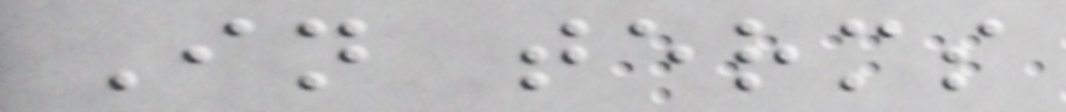In terms
